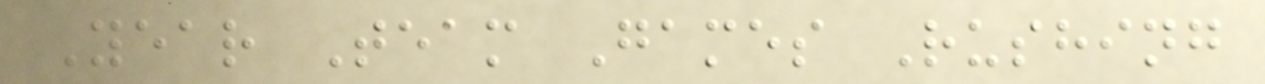Year Team Games Rushing
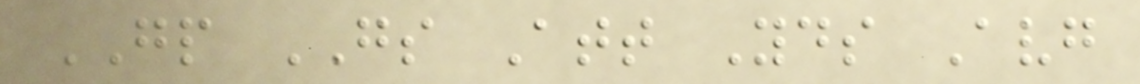GP GS Att Yds Avg
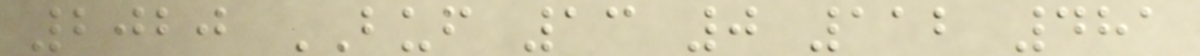2020 BUF 13 0 112 481
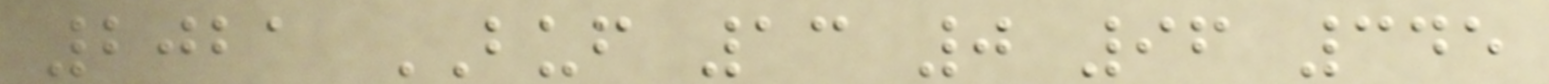2021 BUF 13 0 96 345
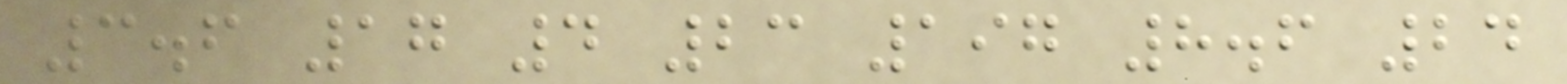3.6 17 4 23 197 8.6 24
